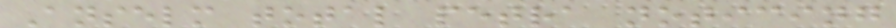Anselm total petra noticing
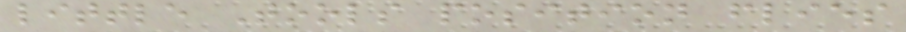little Tools position flies
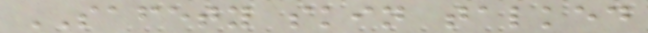SAFETY skin talked
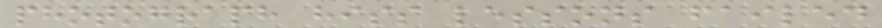photograph hiss lessons failed
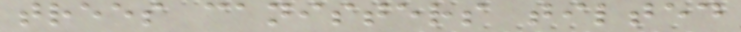trees canisters tilted
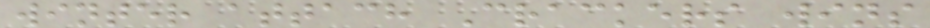winter attach Crackers wins
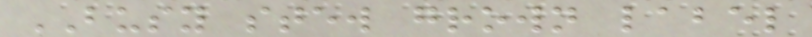BUSY stew grown label
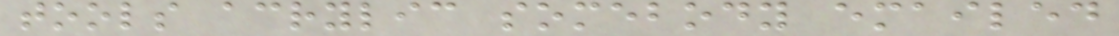tools acrylic somebody emailed
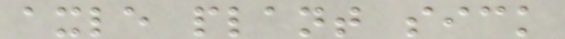axle plant sick
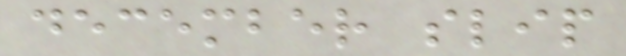december slip
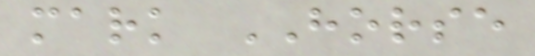mark HORSE
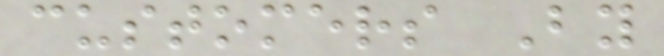customers By
